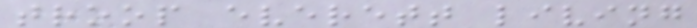troop everett living
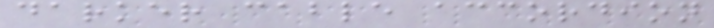darker cable accordion
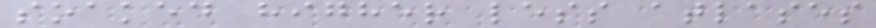soaked higher less atlases
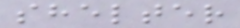shelter
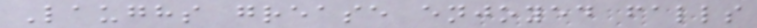Laughs grease enjoyed falls
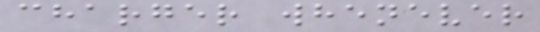charger whenever
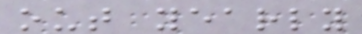out yearly
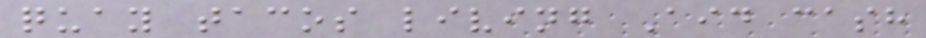quay tacos living Aid cash
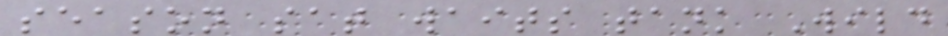season sat waits tank Wild
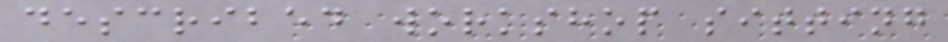described workshop sitting
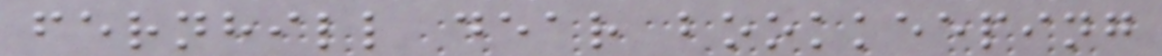fernhill dear bookkeeping
